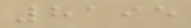8195
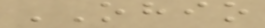OHIO
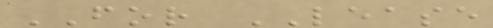FOR LEASE
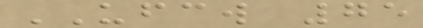UFCW 75
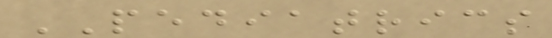PEDIATRICS
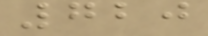720
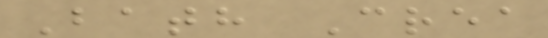Bath Crea
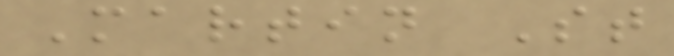Martin St
